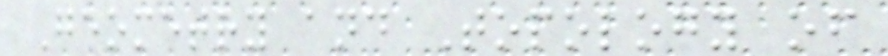Geometry and Topology of
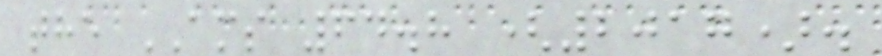the AMS 64.8 (2017).
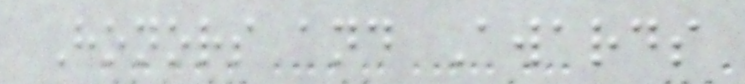Honors and Awards
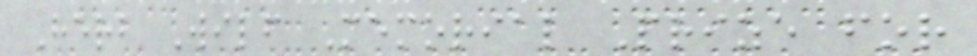Herb Wilf Memorial Prize for
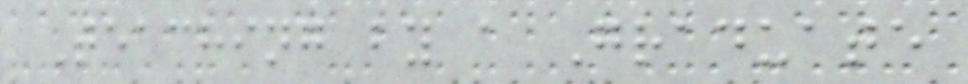Teaching by a Graduate
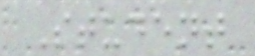Student
